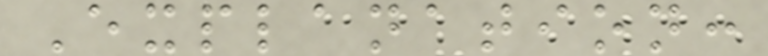Explanation:
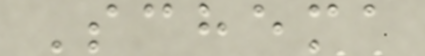Schema
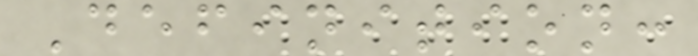Definition:
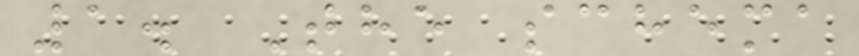1. The schema
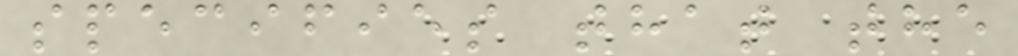specifies that the
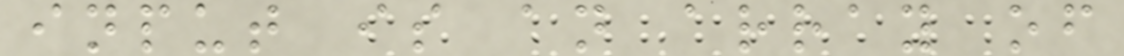input is an array of
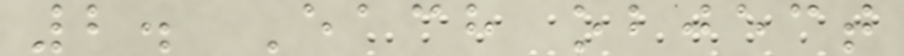2. Each object
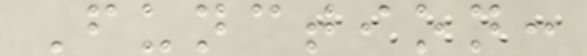Function:
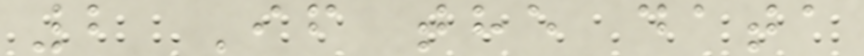2 If the data
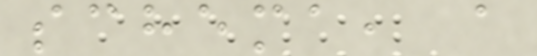schema, a
